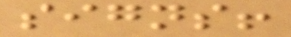signs!
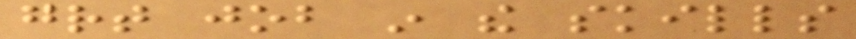great job in the skills
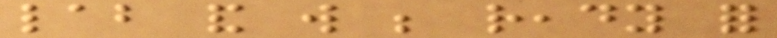lab and will be ready for
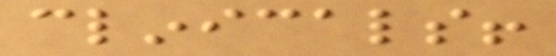clinicals!
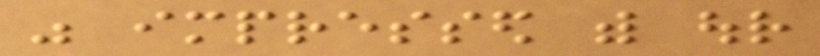was impressed with our
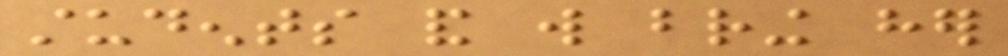students and will bring her
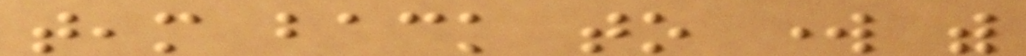team back to work with
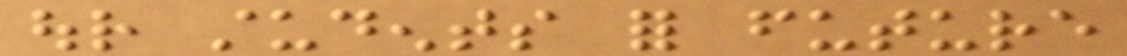our students for future
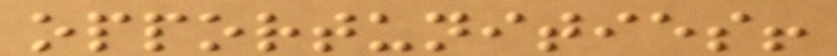opportunities!
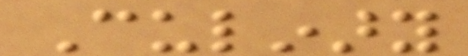Culinary
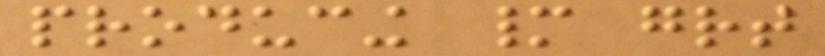producing many great
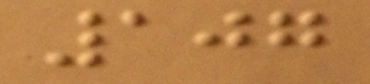107
